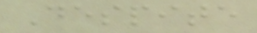Despite
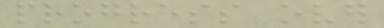progress over
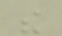the
